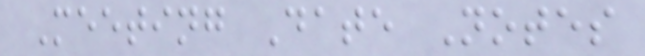Meeting Date Notes
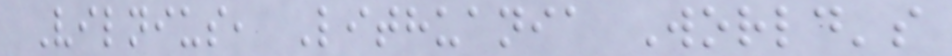Vilnius, Lithuania World's
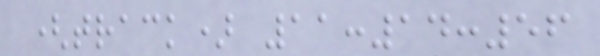(track) 11:14:56
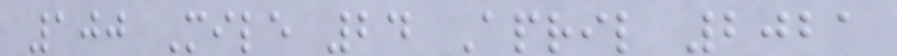100 Mile 24 April 2021
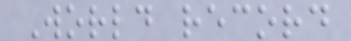World record
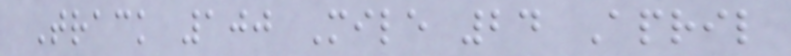Track 100 Mile 24 April
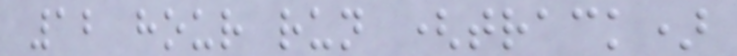12 hour run (track)
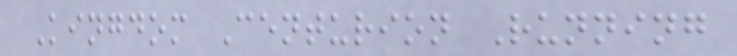Kingdom Centurion Running
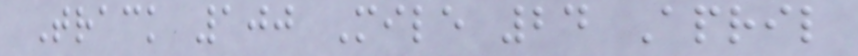Track 100 Mile 24 April
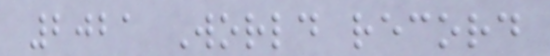2021 World record
